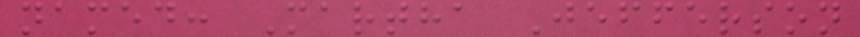named: Martha Jefferson
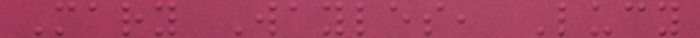Mary Wayles, Lucy
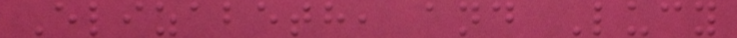Elizabeth, and Lucy
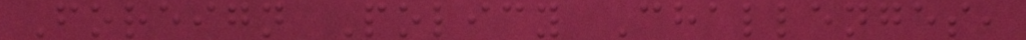Foreign Policy Challenges,
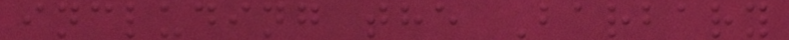including the Barbary
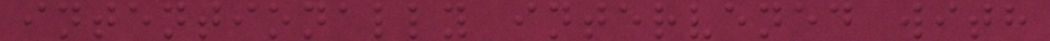intentionally intervened with
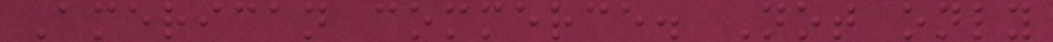American commerce. Not only
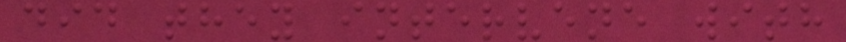did they intervene with
